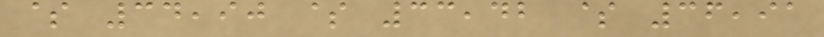$ 34,90 $ 33,42 $ 36,91
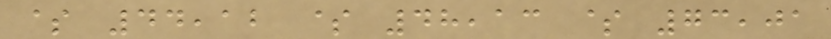$ 44,12 $ 48,13 $ 73,01
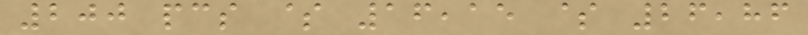200 pcs $ 16,15 $ 26,86
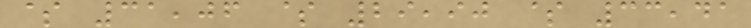$ 31,06 $ 29,90 $ 33,41
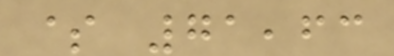$ 71,63
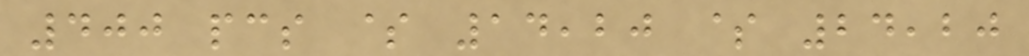400 pcs $ 14,20 $ 24,20
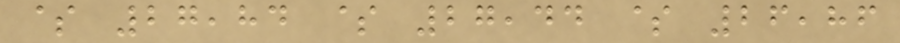$ 27,84 $ 27,44 $ 26,86
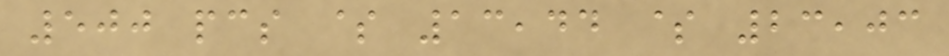500 pcs $ 13,44 $ 23,03
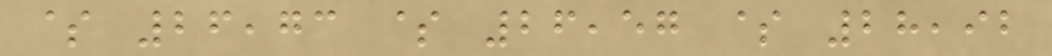$ 26,73 $ 26,57 $ 28,92
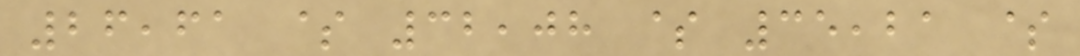26,61 $ 32,08 $ 35,21 $
